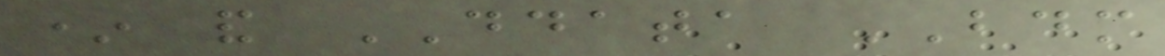* and DDATA BDM
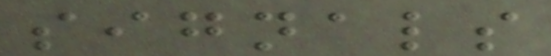signals
